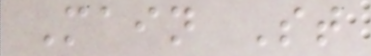Main St
